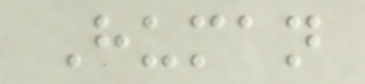Human
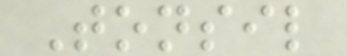Tonsil
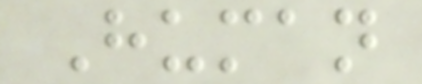Human
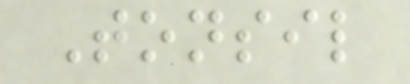Tonsil
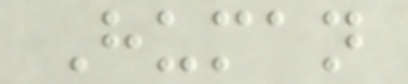Human
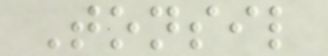Tonsil
